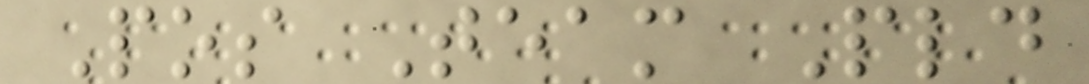Pos Team Pld
